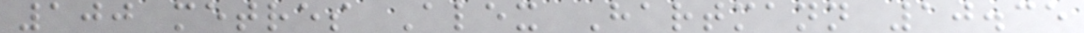100 metres Alex Hartmann 10.35
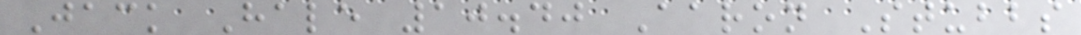Jack Hale 10.40 Aaron Stubbs
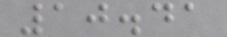10.41
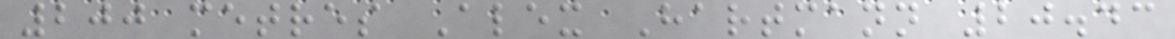200 metres Alex Hartmann 20.43
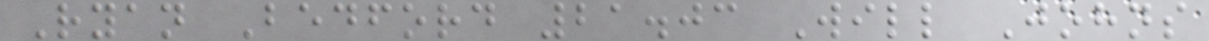Ryan Bedford 21.03 Will Johns
